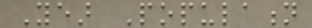Year Population
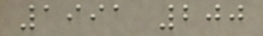1991 200
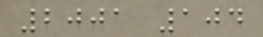2001 104
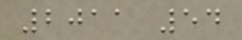2011 54
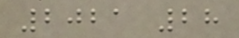2021 28
